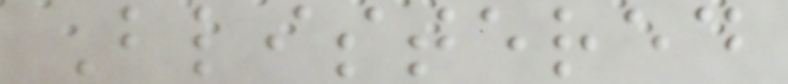Blistered
